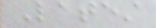Latest
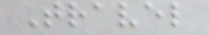Travel
